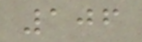106
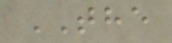THE
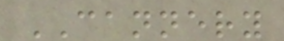CANNERY
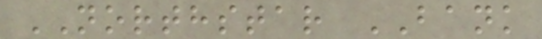NORTHSTAR BANK
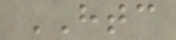HTC
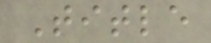Title
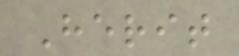Herit
